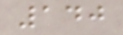140
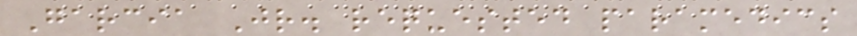Garcia Jr. requested paramedics
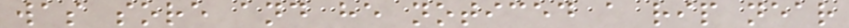was sore and he noticed a rip near
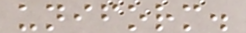uniform.
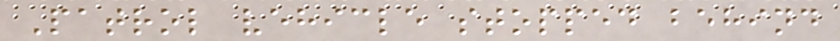Patrol vehicle stopped behind
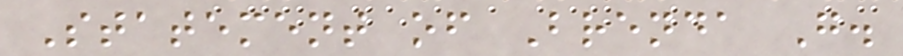Statement of Brenda G.
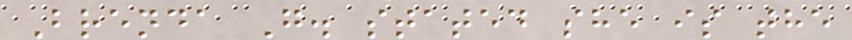Brenda G. stated she is the
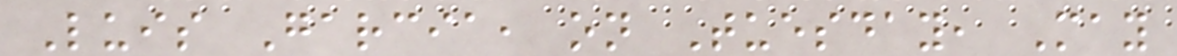Luis Garcia, on Tuesday, May
